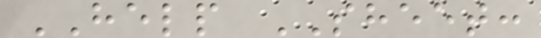HELP SHEET:
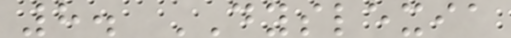8. DYSLEXIA
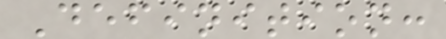Definition:
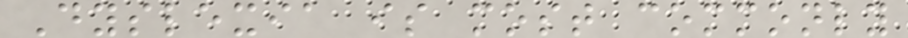Dyslexia is most commonly
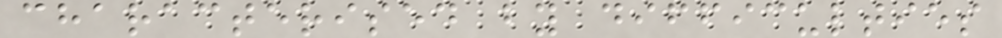characterised by difficulties
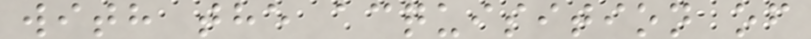with the acquisition of
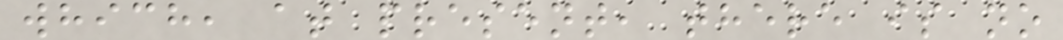which, at present, there is no
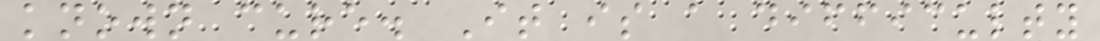known cure. It is a difficulty
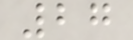27
